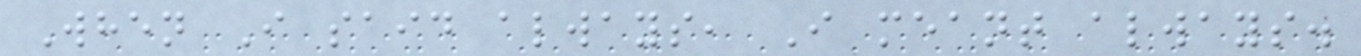When I said always, I meant always.
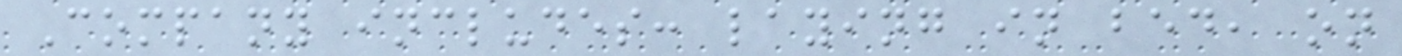Company includes: laying in bed, on
